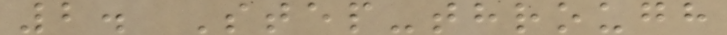2. Step-through
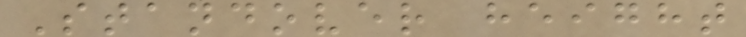Standover height
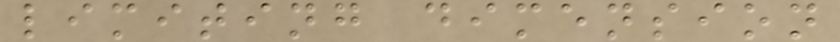limiting dimension
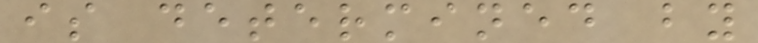is determined by
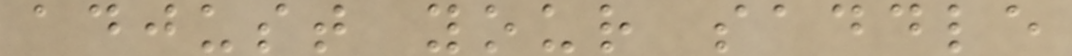adjust your saddle
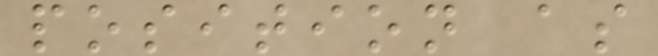position as
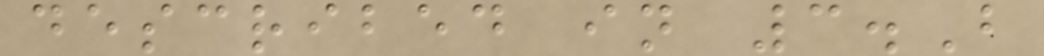described in 3.B
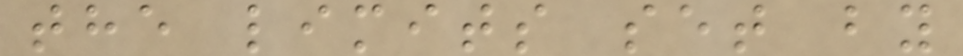the limits set by
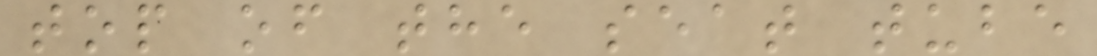top of the seat tube
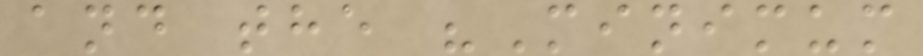and the "Minimum
